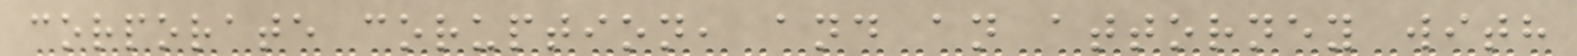corporate coruption, and an attorney with
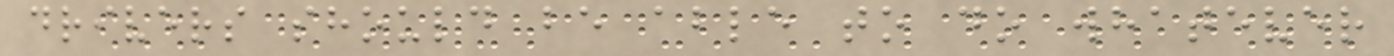drivers should be able to do whatever
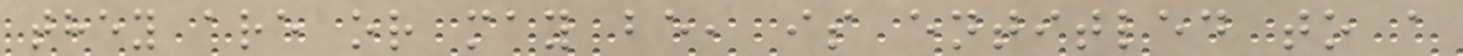they are or may be, is entitled to a
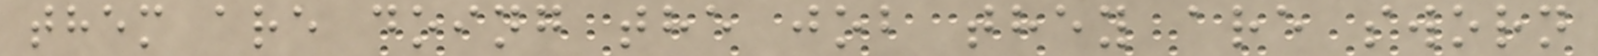them are doing the job they are sworn
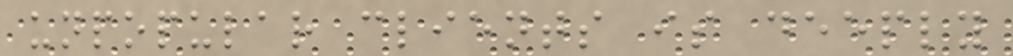unpopular clients is deeply
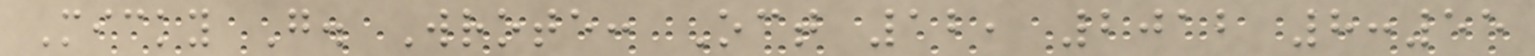Micky G. Wrote: Oct 12, 2012 8:55
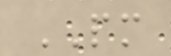PM
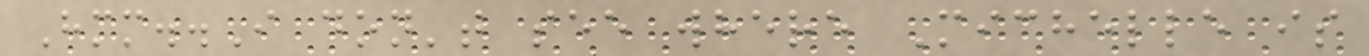Hmm..I don't see where Michelle is
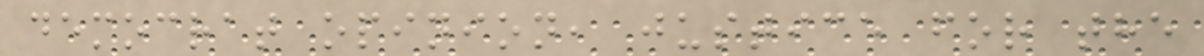democrat opinion, justice for the
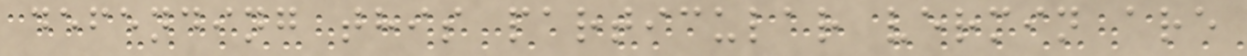defending this particular vermin are
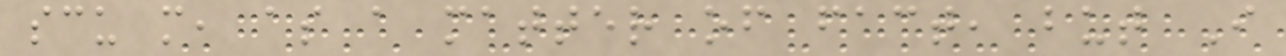scu m, as a matter of fact, but I
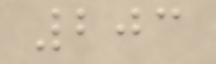203
